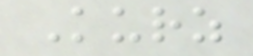Kurz
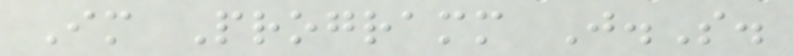Im Programm J.S.
